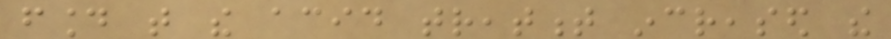found that the acid treatment increased the
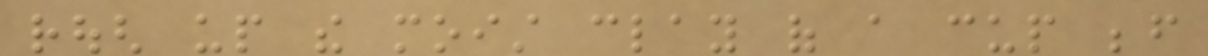rough up the moist clay of a cup before
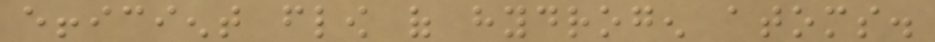efficient flow of hydrogen atoms.
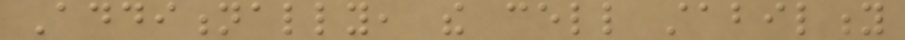Additionally, the cell stability
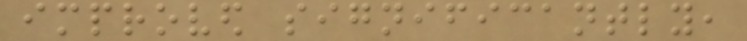improved significantly,
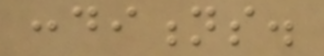conditions.
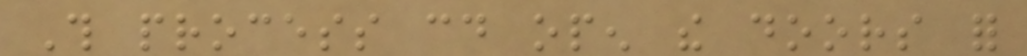This process could open the doors for
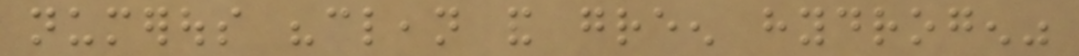numerous "clean and green hydrogen"
